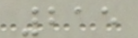215
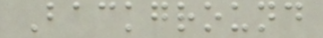Background
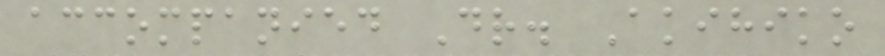accompanied Dr. Akihiko
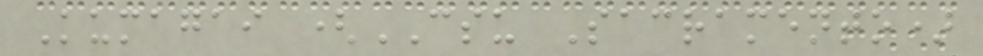Kumagai (CSU Sacramento)
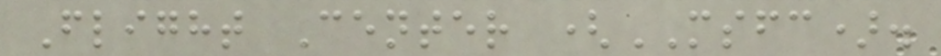Flight Center (MSFC).
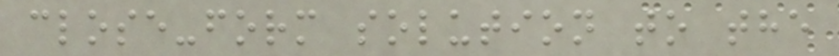close-form solution to the
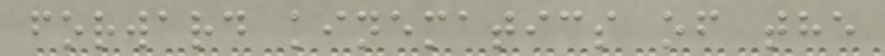forward kinematics of the
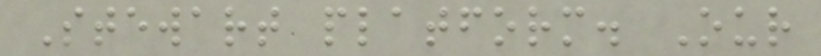Stewart platform. Our
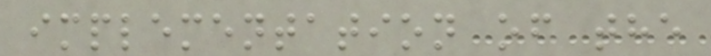implementation of the
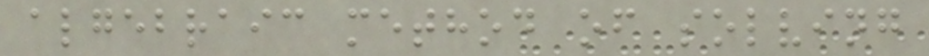algebraic method of solving
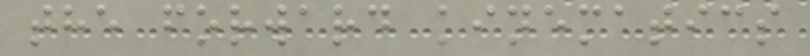the forward kinematics
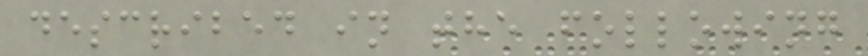described in the following
